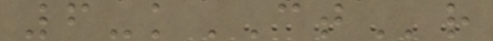6-kCTr
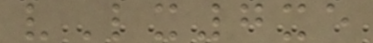vLx7xe
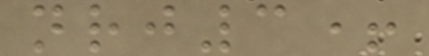nrj3+
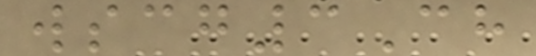wscg3Ch
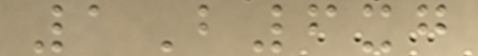1B6xg
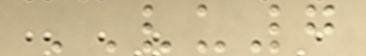VU7
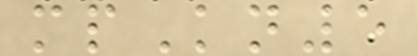mpKn5
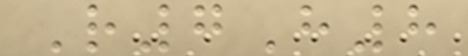R7H8
